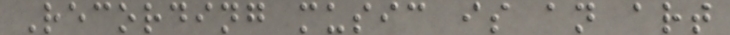Recording music is an art
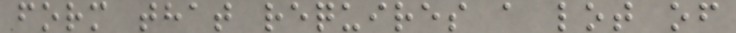form that requires a lot of
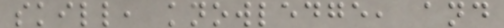skill, knowledge, and
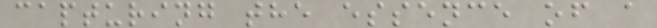capturing the essence of a
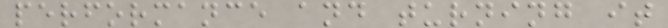performance and turning it
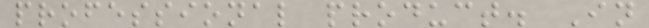professional product. In
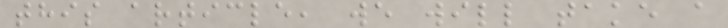this article, we will take a
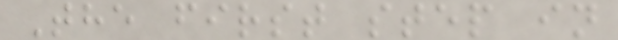The first step in
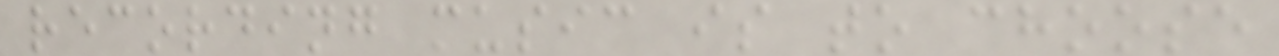recording music is to choose
